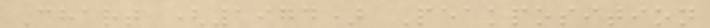Chart (1974) Peakposition
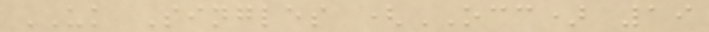UK Singles (OCC) 19
